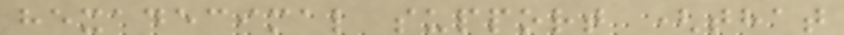hexadecimal support (that
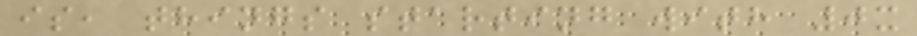is, things starting with 0x
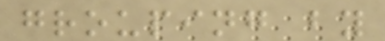grouping by
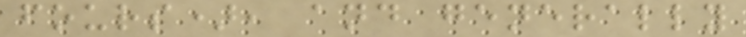fours), and generally
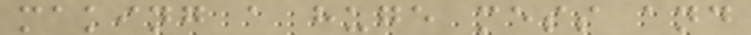making a huge mess and
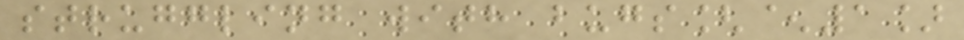struggling with bugs[^1]
